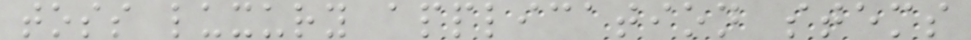toss luxury application stems
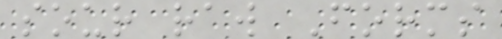sour raw Forms
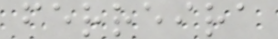ferreira
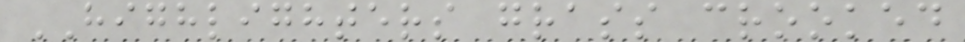HIGHLIGHTERS grass crooked
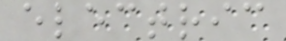electric
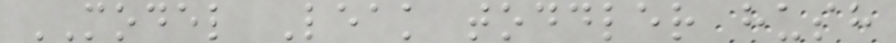MODEL Leak toddler hush
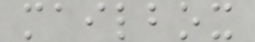mailbox
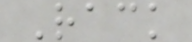Rack
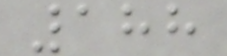188
